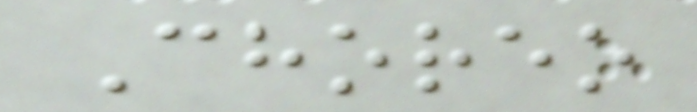Choreo
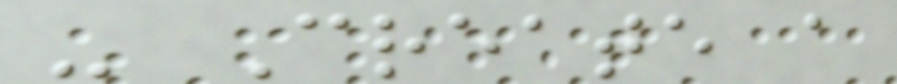- Create a
